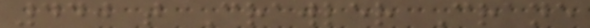440 t Crawler Crane
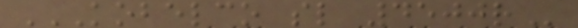KOBELCO SL 4500R
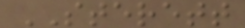STERETT
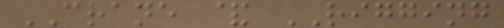CRANE & RIGGING
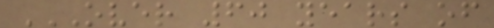OVER 60 YEARS OF
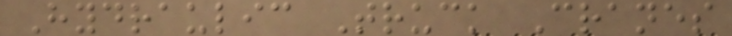Hydraulic Truck Cranes
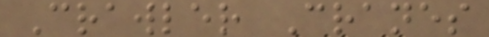Crawler Cranes
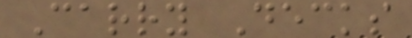Carry Decks
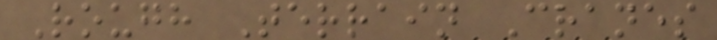Rough Terrain Cranes
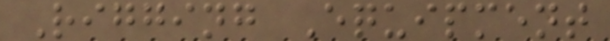Rigging Equipment
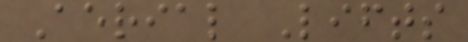Aerial Lifts
